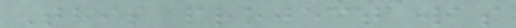This project was
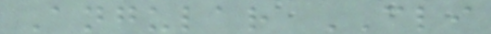Angular CLI
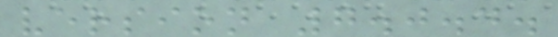version 7.0.4.
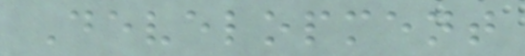Development
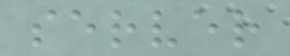server
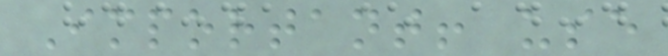Important! use
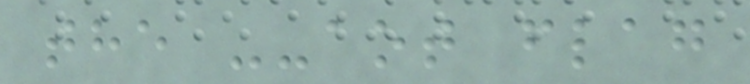the --aot flag
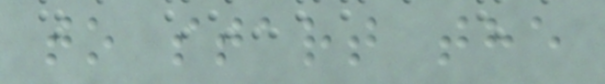to start the
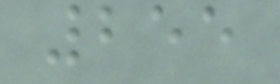255
